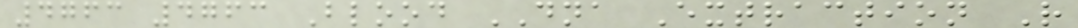4763 4763 Blood DNA Extraction R
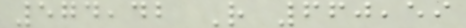574,42 R 660,59
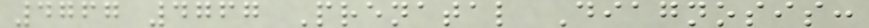4767 4767 Prenatal Diagnosis:
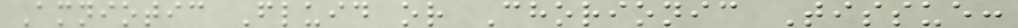Amniotic Fluid or Chorionic Tissue:
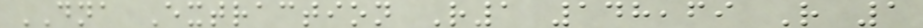DNA Extraction R1 148,69 R 1
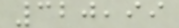320,99
